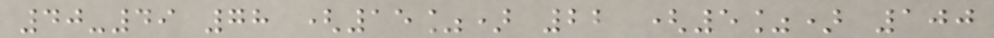40-49 78 (15%) 22 (5%) 100
